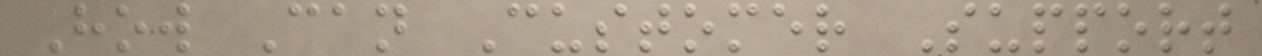How Can Customer Support
